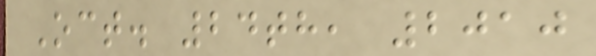Oct. 24th, 2010
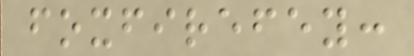foxfirefey:
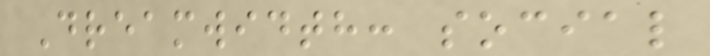Dreamwidth: social
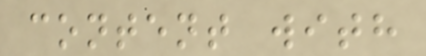content with
